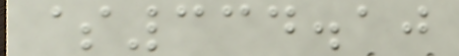$334.10
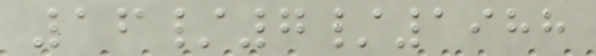16/7/1988
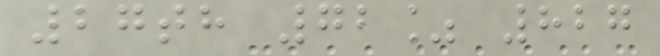27th 72% 827
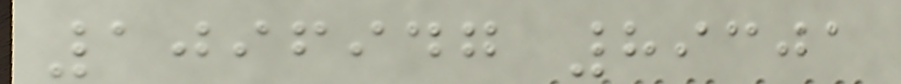1096947 89301
